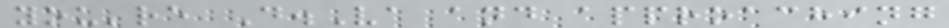you're D.Va and approaching
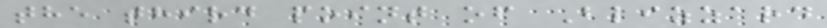the third point of Blizzard
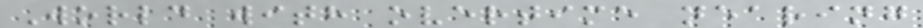World with overtime nearing
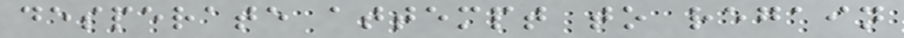desperate attempt to regain
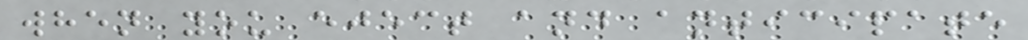when you eject and anticipate
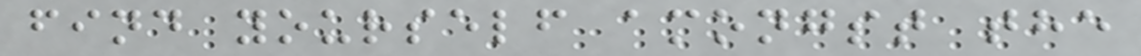find yourself amongst the
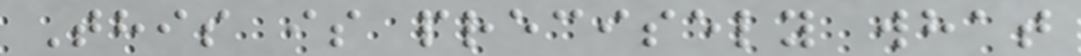This is precisely what
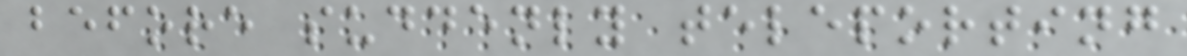before suddenly teleporting
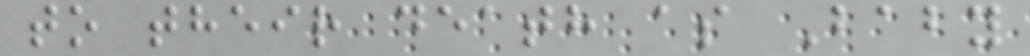to their death as Baby
